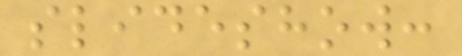slideshow:
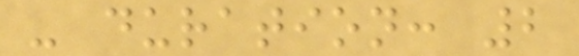- duration: 2
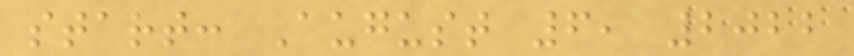start: August 6, 2022
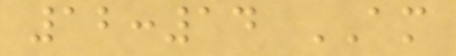12:14 AM
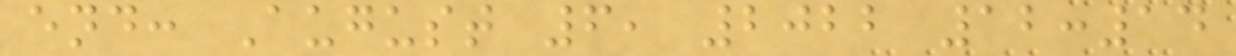end: August 6, 2022 12:14
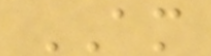AM
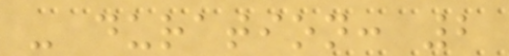- duration: 2
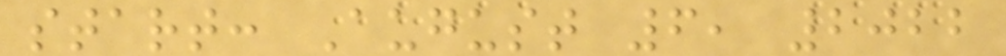start: August 6, 2022
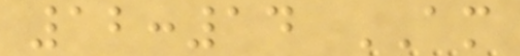12:14 AM
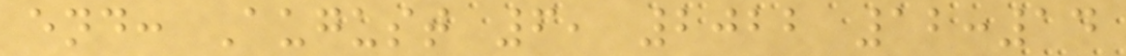end: August 6, 2022 12:14
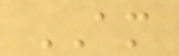AM
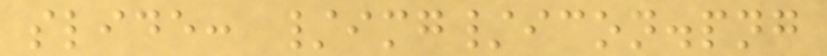slide: /img/icon.png
